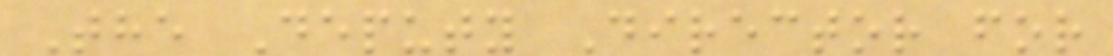The Deputy Director for
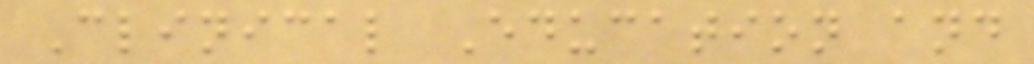Clinical Education and
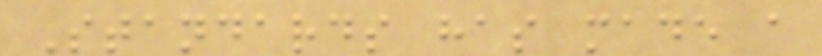Standards has made a
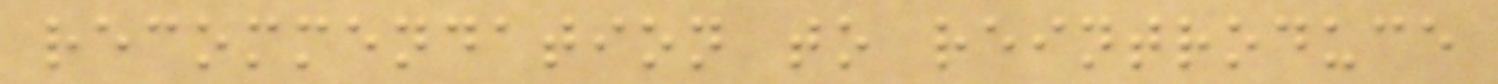recommendation to reintroduce
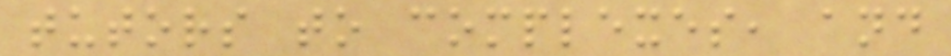tutors to complexes, and
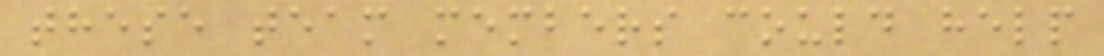these team members could help
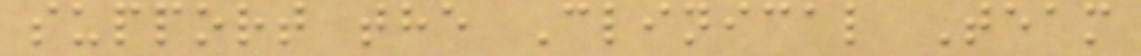support the Clinical Team
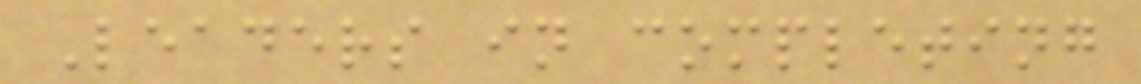Leaders in completing
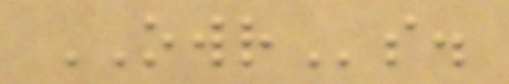OWRs.
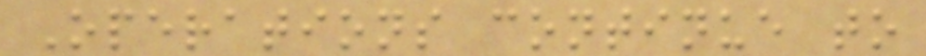Operations continue to
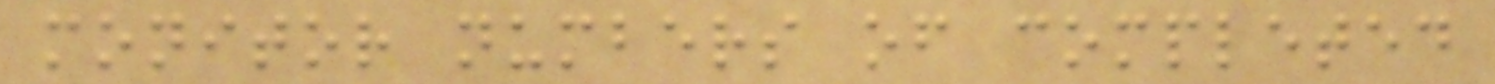monitor numbers of completed
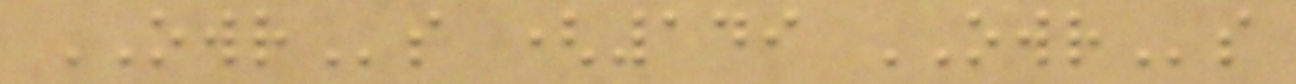OWRs (149 OWRs
